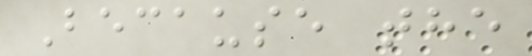Because the
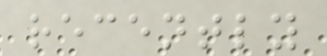recently
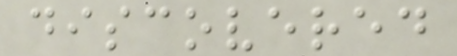discovered
